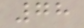78
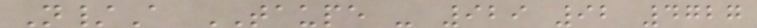N/A TAUPE - 929 92 4727
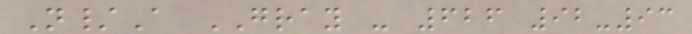N/A GRAY - 626 92-93
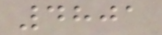4801
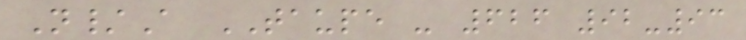N/A TAUPE - 626 92-93
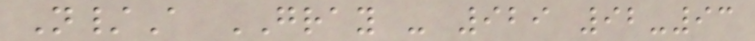N/A GRAY - 929 92-93
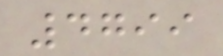4799
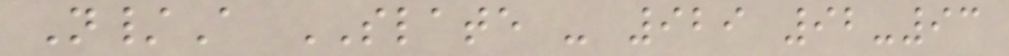N/A SLATE - 929 92-93
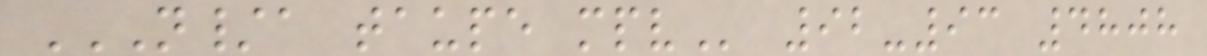N/A TAUPE MPV 92-93 4808
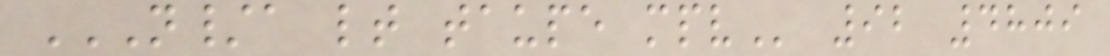N/A LT TAUPE MPV 92 4809
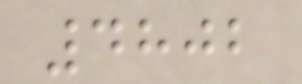4802
